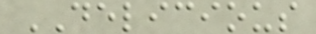DELICIOUS
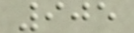905
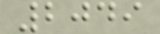2049
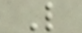L
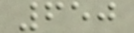650
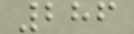286
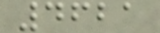4621
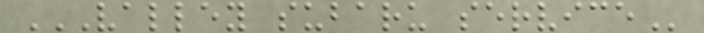VALLEY SUBARU SERVICE
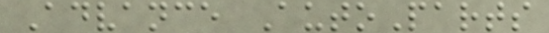Advance AutoParts
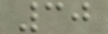30
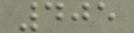405
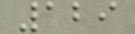129
